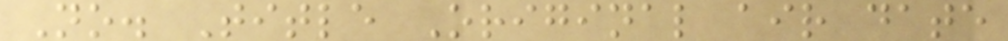No. Title Original air date
